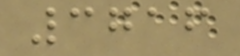3716
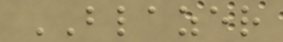BLAZER
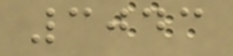3043
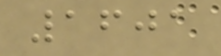1601
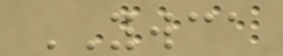YWCA
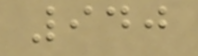940
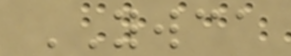YWCA
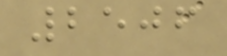2506
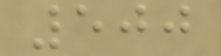500
